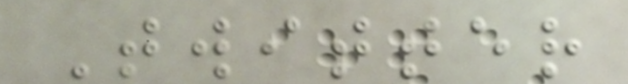Twitter
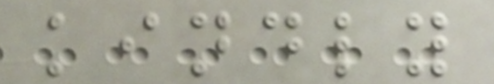kindly
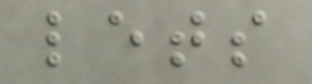lets
